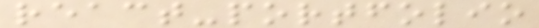react-portfolio
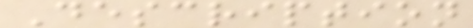Description
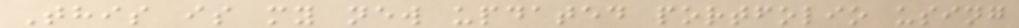This is my new updated portfolio using
